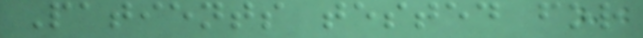Patients tested for
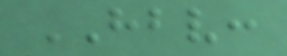HBV:
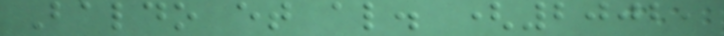Baldo et al. (2002,
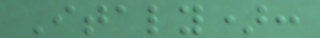Italy):
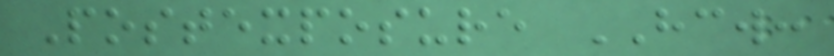Postexposure HCW:
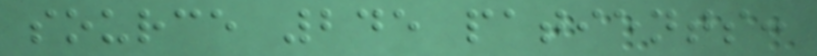source 245 patients:
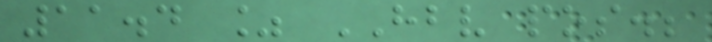11.4 % HBV pos.;
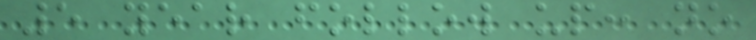5 year follow up: no
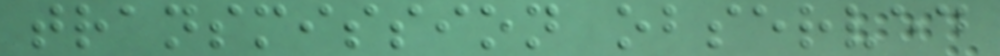transmission observed
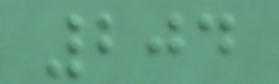204
